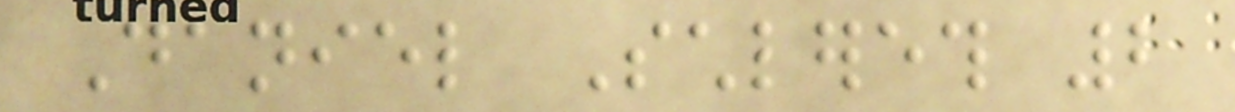Daniel Schlereth 2
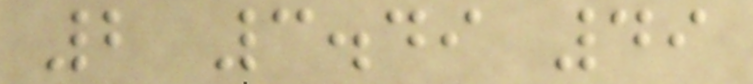2 3.49 49
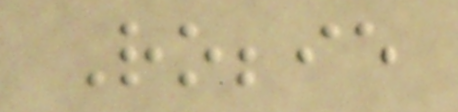Robbie
